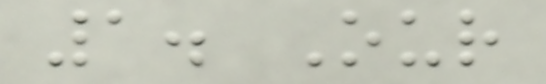1. Our
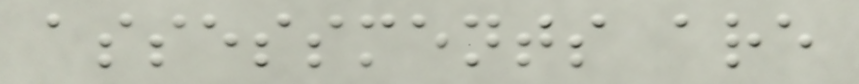assessments are
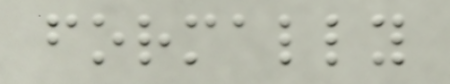formally
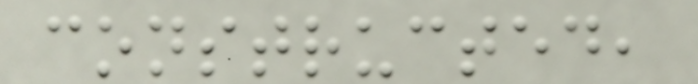constructed,
